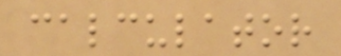calculator
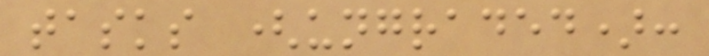tasks (ungraded):
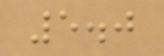5.0
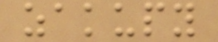zakupy
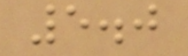5.0
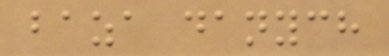baza danych
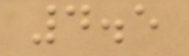4.5
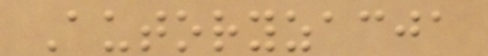Autoryzacja
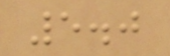5.0
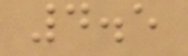4.5
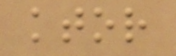ktor
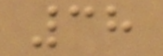38
